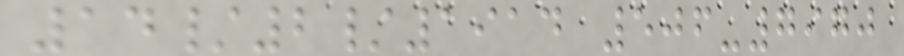14/2/1914 506-7970
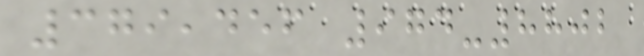379,456 974-8802
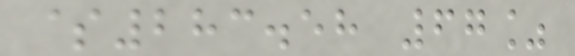$283.58 67%
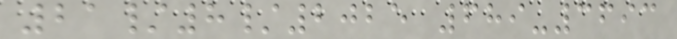21/8/2025 689-3693
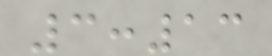3:13
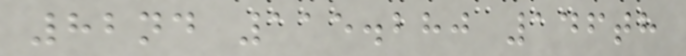82nd 115.280 146th
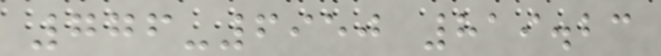776-6950 819.23
